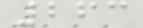263
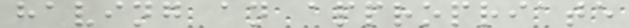having an appropriate
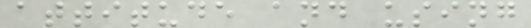attitude and using
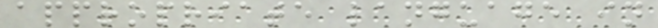appropriate language in
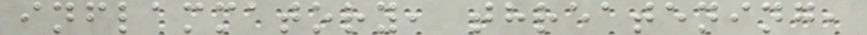inflammatory, threatening,
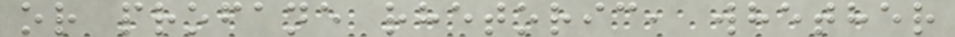or profane rhetoric, whether
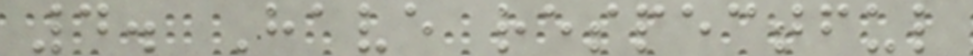4. Have respectful
